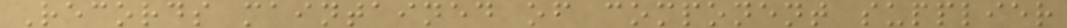Records maintained of component supplier
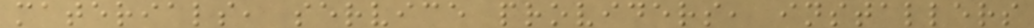materials, service providers, installers
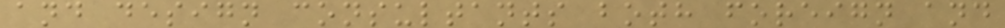and design consultants both foreign and
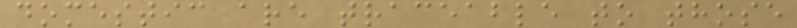domestic are traceable to those
